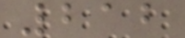212
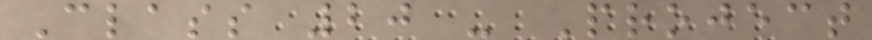Class 20 - Project
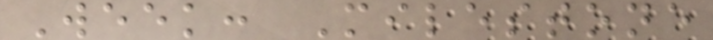Week: Milestone
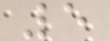5
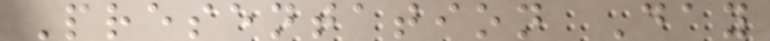Presentation Day
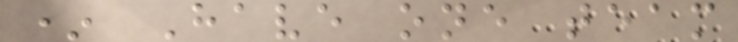* Have one team
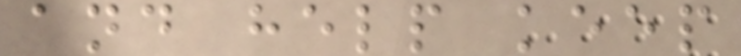and help keep
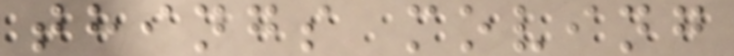things moving
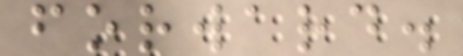forward.
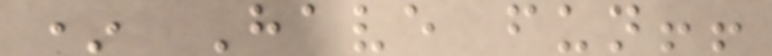* Have fun!!
